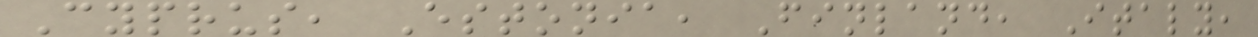Cyprus, Estonia, Finland, Italy,
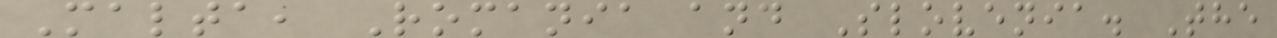Malta, Romania and Slovenia. The
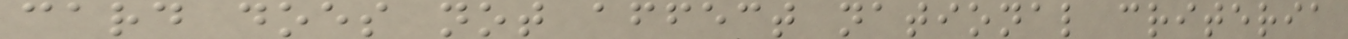card does not affect national criteria
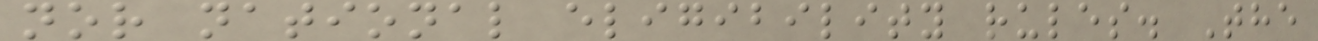nor national eligibility rules. The
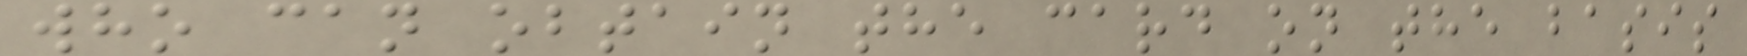who can obtain the card on the basis
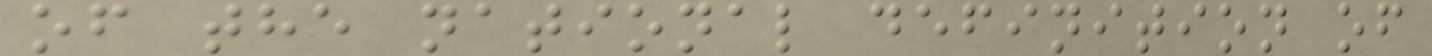of the national definition of
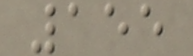155
